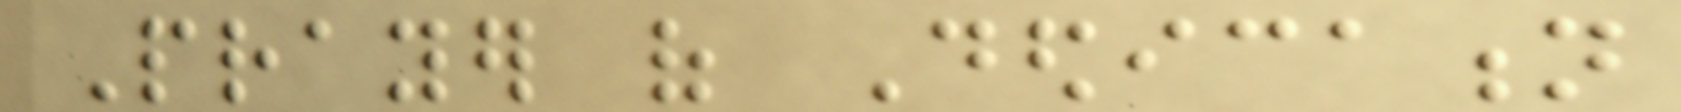Prayer of Dedication
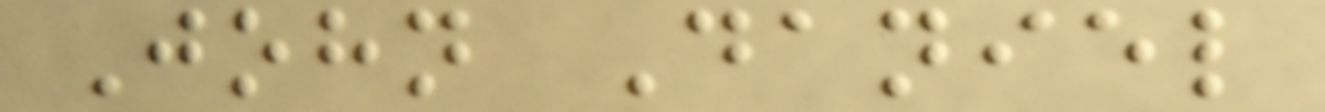John Daniel
